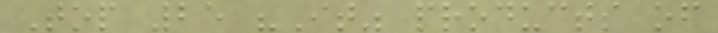Top 25 "It" products of
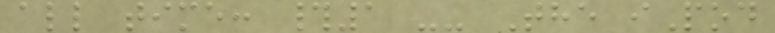all time: #1 -- The iPod
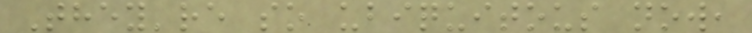They're so ubiquitous now,
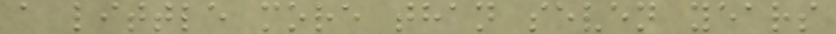a little more than seven years
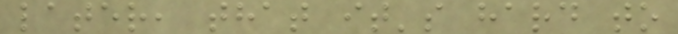later, that it's hard to
